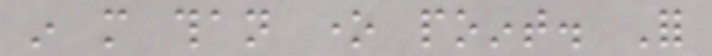in more than one point. For
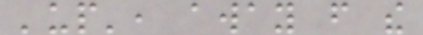'up', away from the
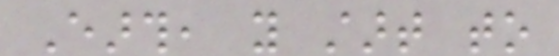Earth, you start to
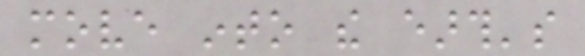move into the earth's
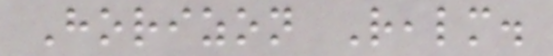Horizon Realm.
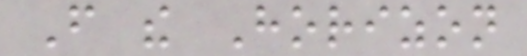From the Horizon
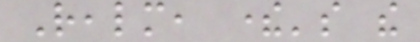Realm, there's the
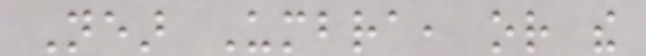Near Umbra, or the
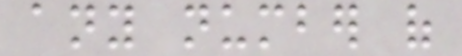any number of
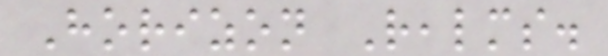Horizon Realms.
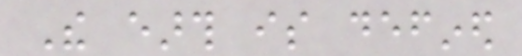The earth is defined
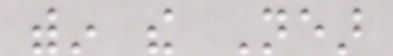within the Near
